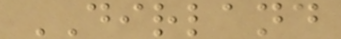DIRLAND
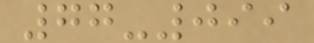77-099
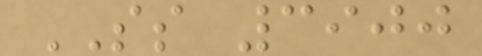SS 3900
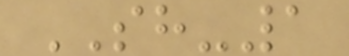SH-1
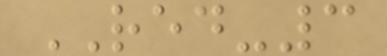RED-3
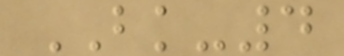BK-4
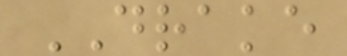DRAKE
